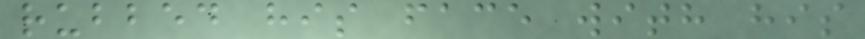rubbed his face with his
